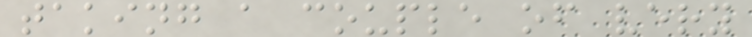taking a couple of very
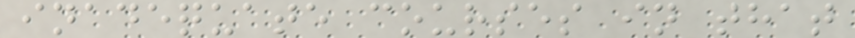inadequate courses in that
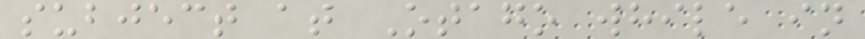subject at Otago while in
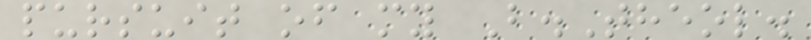pursuit of my B.Theol.
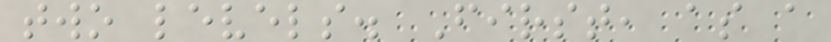two levels. First, as a
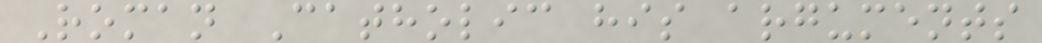Roman Catholic his arguments
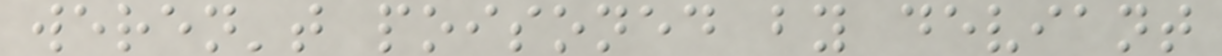weren't poisoned by deviant
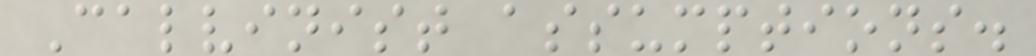Calvinist assumptions.
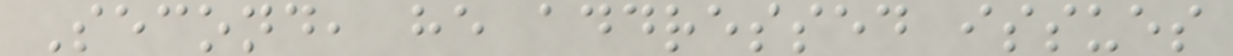Second, he addressed issues
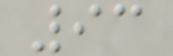93
